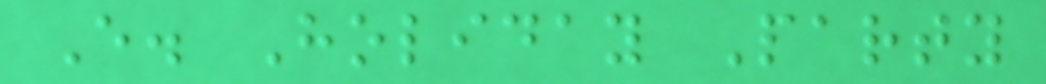E. Holiday Party
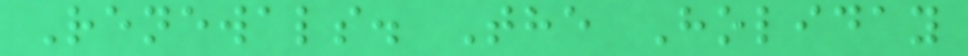Renewals. The Holiday
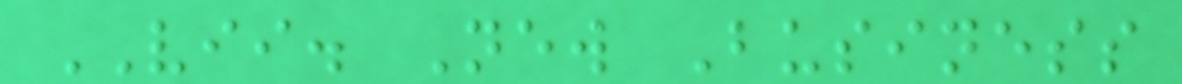VII. New Business
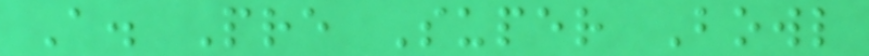A. Pre Super Bowl
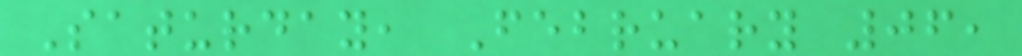Saturday, February 06,
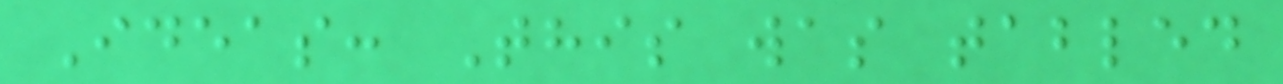Ideas: This was tabled
